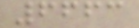6663
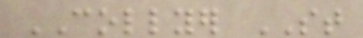COLLYER ST
